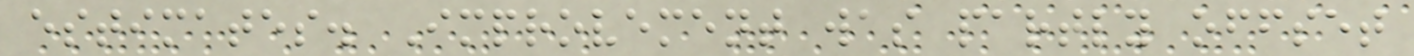estimates. Improvement was partly offset
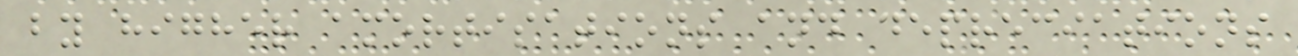by higher amortisations and depreciations
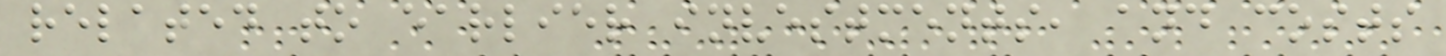related to earlier investments, and costs
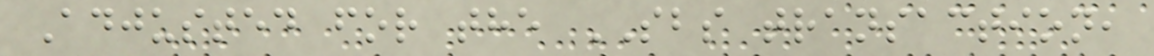Adjusted for the SBS transaction,
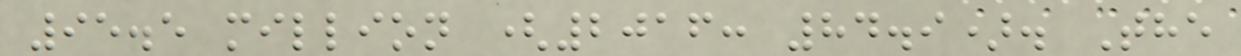95.5 million (2016: 84.9). The
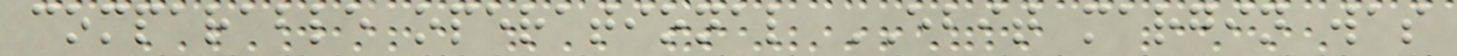comparable operational EBIT margin was
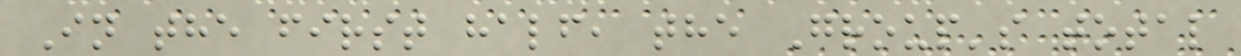In the first half, the Group's total
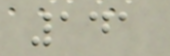141
